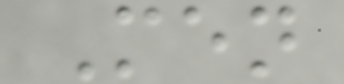Men
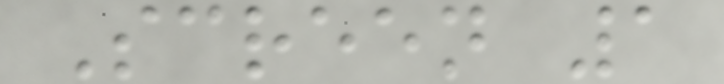Screen 1
